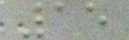15
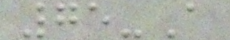75-A
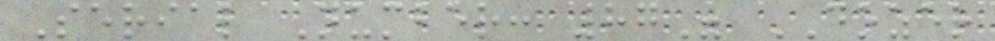Serial Number: 87" DOZER
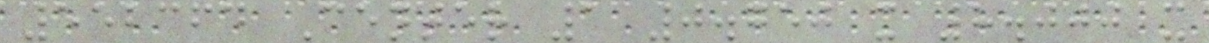552364 Center 1 0.750 x 8.000 x
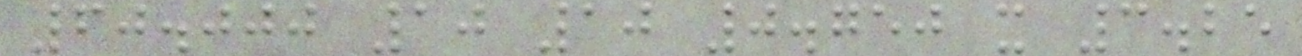60.000 10 10 0.750 x 3.25
